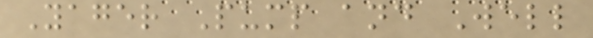Yager Pump and Well
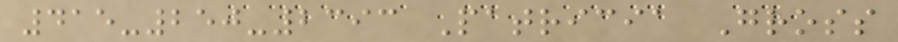415-250-2393 Patricia Gross
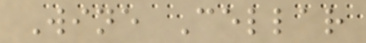Wine Cellar
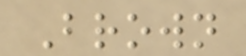Brown
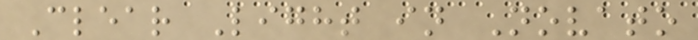Clear Light in Novato
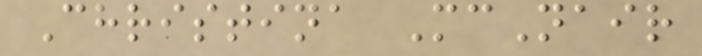Christina McNair
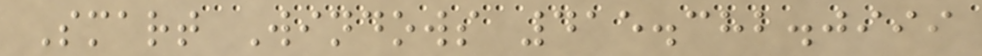Smart Windows 415.382.0999
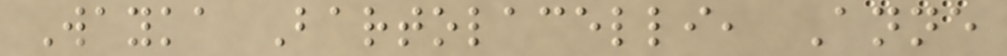Wayka Bartolacelli, Anne
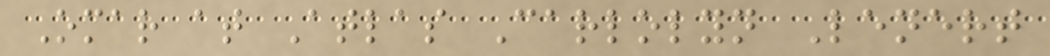Omar at Atlas Carlolyn Lenert
